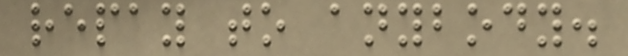repay to anybody.
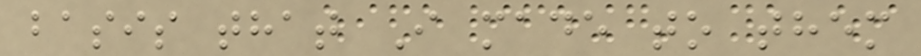basis that I made to them
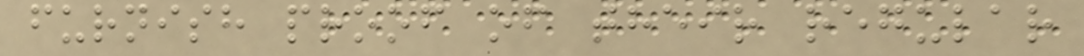furnish proof of their regular
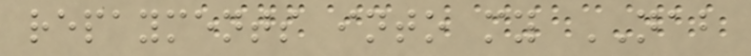repayments into my NAB
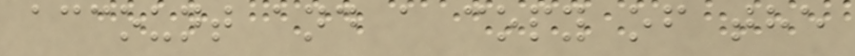account and a copy of the
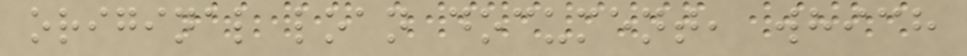original loan document, which
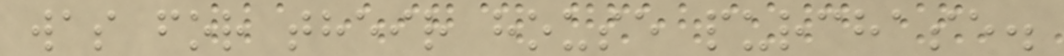was for their house purchase.
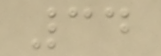34
